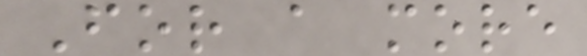For a more
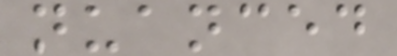nuanced
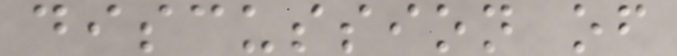discussion of
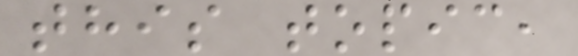this topic,
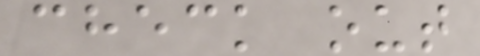check out
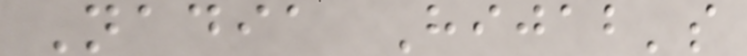Nadia Hijab's
